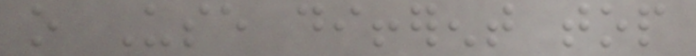o Use different top
